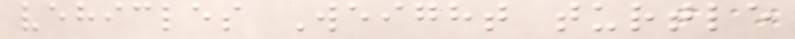vehicles Weight turtle
